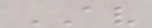AV
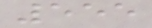555
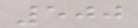500
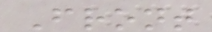Front
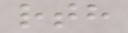rth
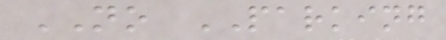NO PARKING
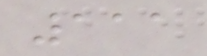111
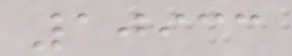10933
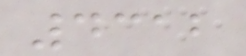4312
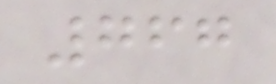767
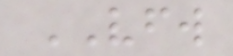VFW
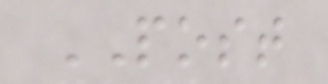POST
